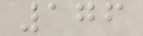176
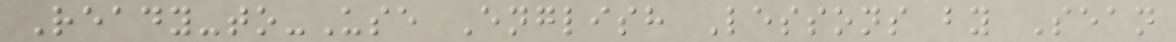Ready-to-Use English Lessons by Sean
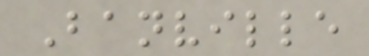Banville
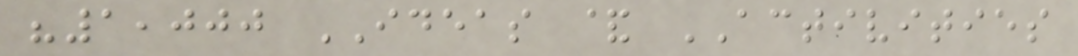"1,000 IDEAS & ACTIVITIES
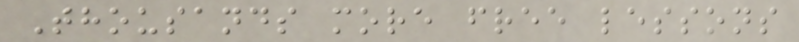Thousands more free lessons
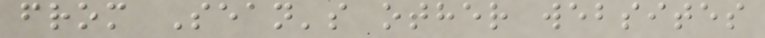from Sean's other websites
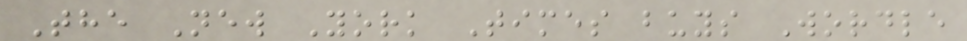The New York Times buys Wordle
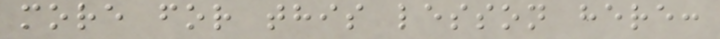more for this lesson here:
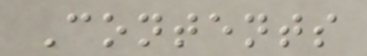Contents
